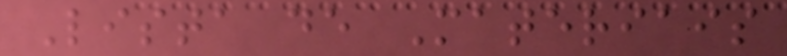Lista de Materiais
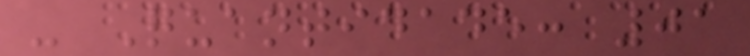- Quantidade: 01
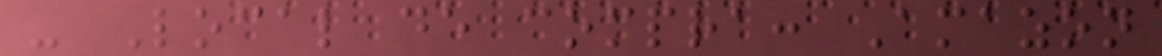- Local de compra: Amazon
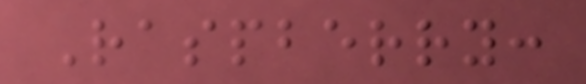Raspberry:
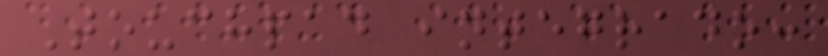Touchpad integrado:
